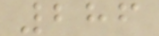286
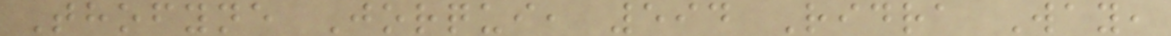Thofyne Jorqui, 594 Ridra Way,
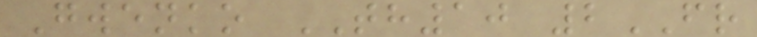Gwenko TH10 2FR
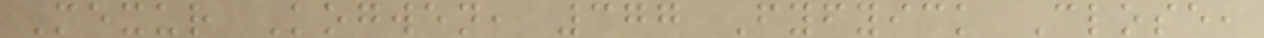Mexur Kogwen, 377 Fyfyick Close,
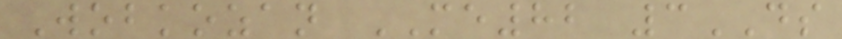Wobkozan ME82 3DS
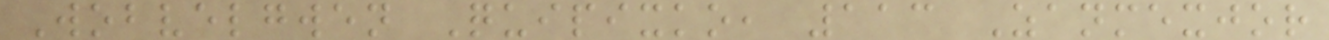Wobvelgwen Quipixko, 113 Zanmexjor
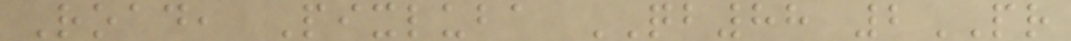Road, Pixluba QB88 2PR
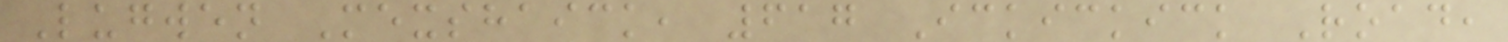Lugwen Mexshaick, 617 Ickickick Road,
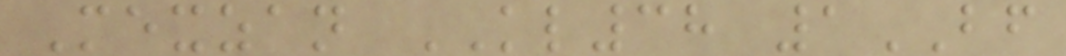Mexzan KL38 1BF
